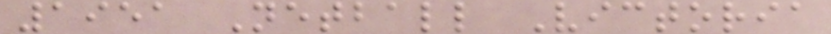1951 Netball Victoria
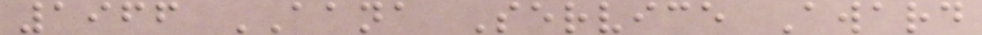1966 AANA Service Award
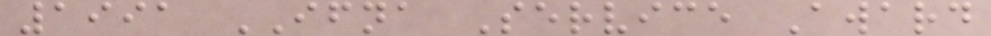1991 IFNA Service Award
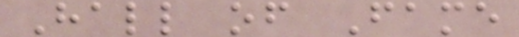Hall of Fame
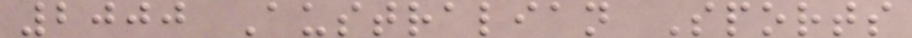2000 Australian Sports
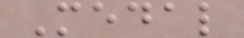Medal
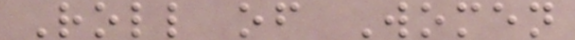Roll of Women
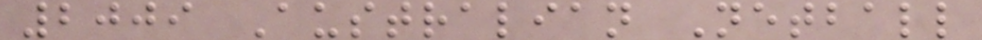2009 Australian Netball
